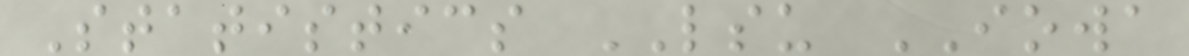Statistics LSU IOWA
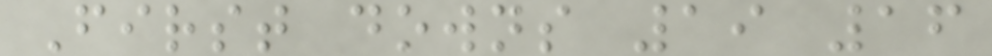First downs 19 16
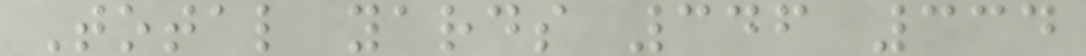Total yards 346 334
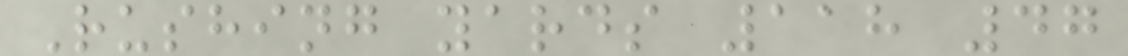Rushing yards 118 47
